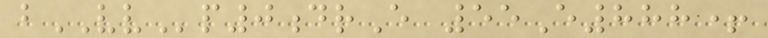bVVp0drE 55E888+
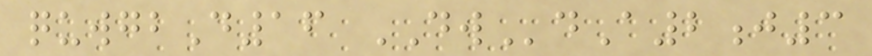quwgbD16 DWdA2j3
